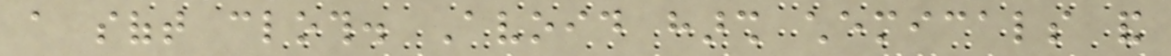a soft cloth. Avoid harsh chemicals and
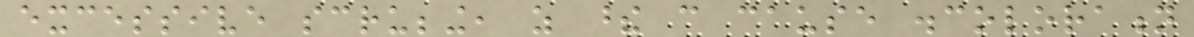excessive scrubbing, as these can cause discoloration
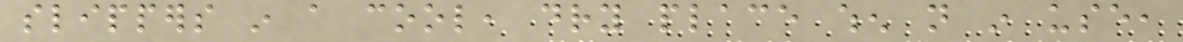slippers in a cool, dry place when not in use,
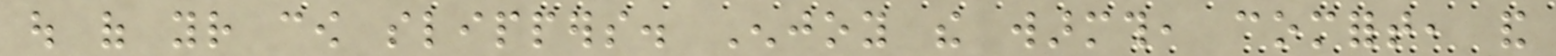out of your cow slippers. Enjoy the warmth, comfort, and
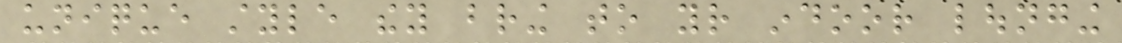unique style they bring to your indoor lounging
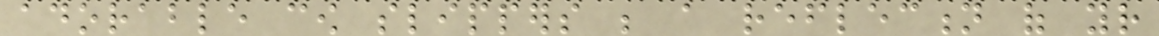adorable cow slippers be a reflection of your
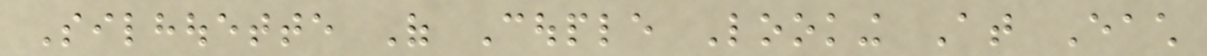Silhouette Of Couple Looking At Each
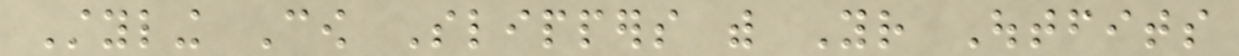Styling Cow Slippers with Your Outfits
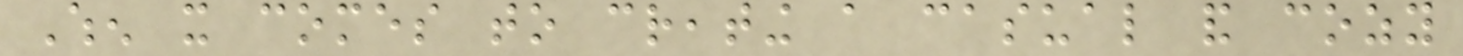When it comes to creating a casual and cozy
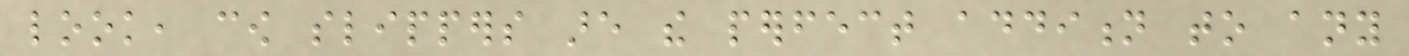look, cow slippers are the perfect addition to any
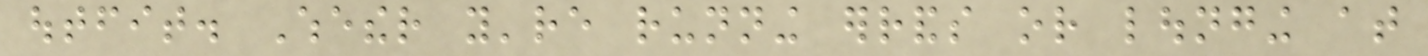outfit. Whether you're running errands or lounging at
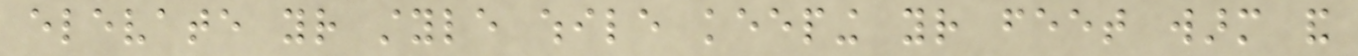elevate your style while keeping your feet warm and
